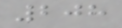208
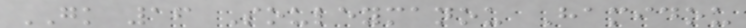GK 16 Souleymanou Hamidou
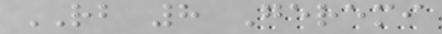RB 8 Geremi
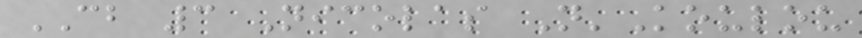CB 3 Nicolas N'Koulou
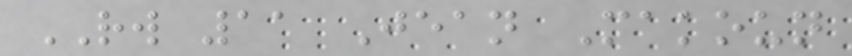RW 11 Jean Makoun
